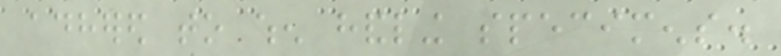adhered to when handling specimens.
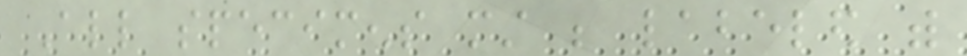All specimens must be labeled with
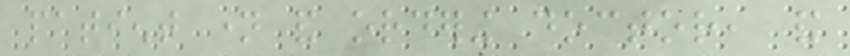patient name and ordering doctor, and
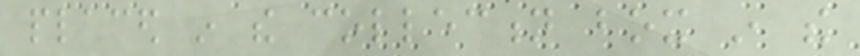placed in the collection box in the
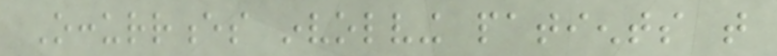Occurrences involving patients that
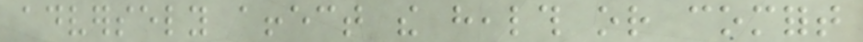adversely affect the health or comfort
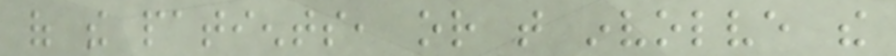of the patients, or that involve the
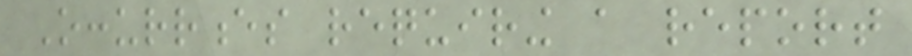Occurrences requiring a report
